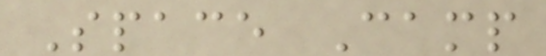Space Camp
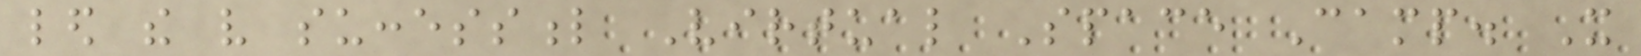led the very successful Virtual Space Camp. It
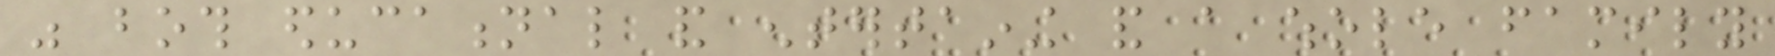was both educational and entertaining and a whole family
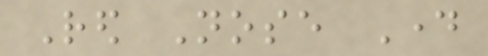Red Nose Day
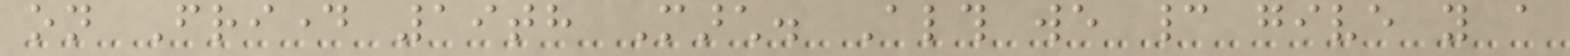on Friday 19th March. Although we cannot give you a
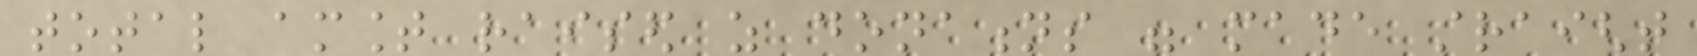total amount raised as donations were made straight
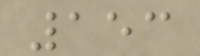153
